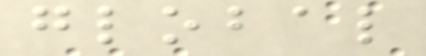global
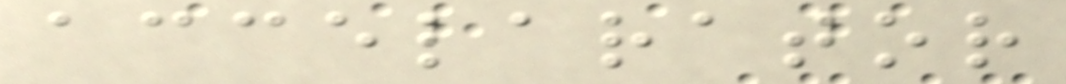accelarator
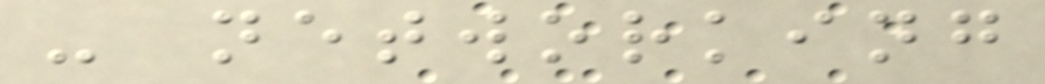- networking
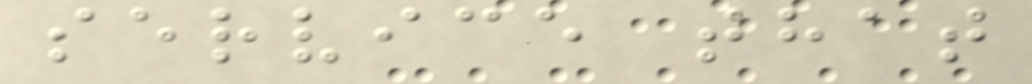service that
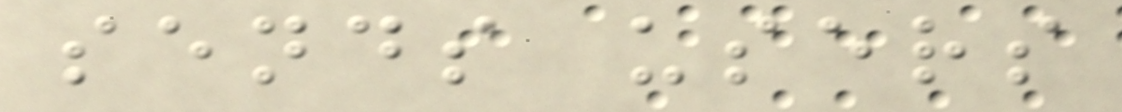sends users
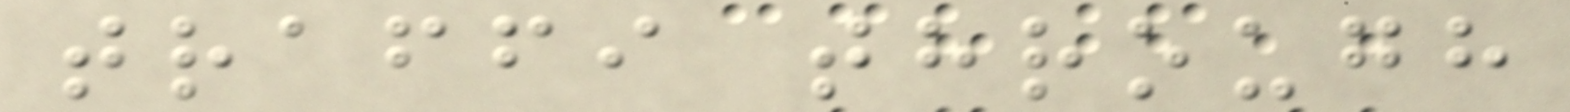traffi through
